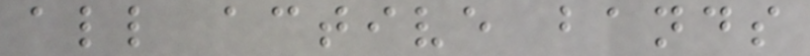all active bands
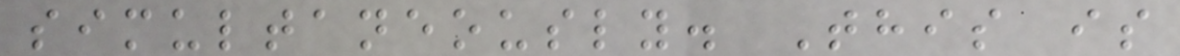simultaneously. This is
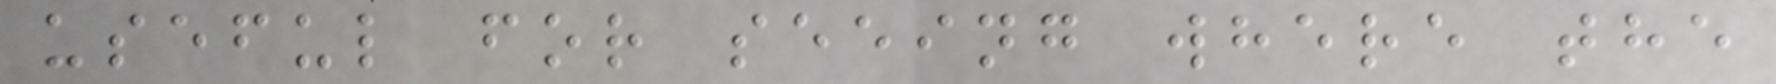useful for seeing where the
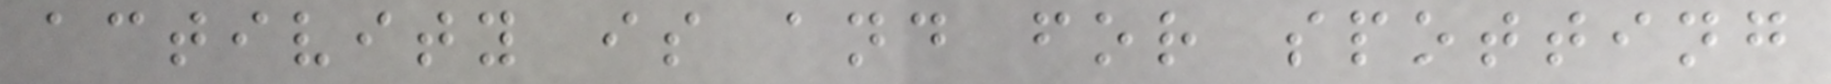activity is and for spotting
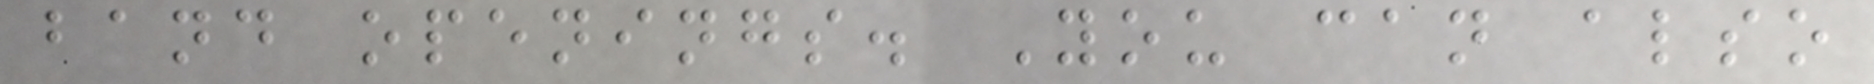band openings. You can also
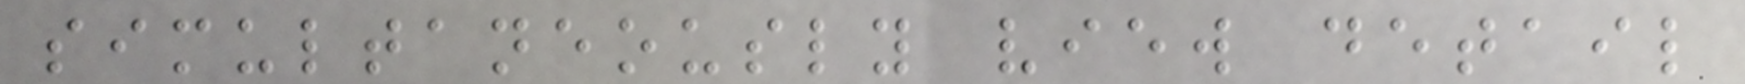simultaneously view detail
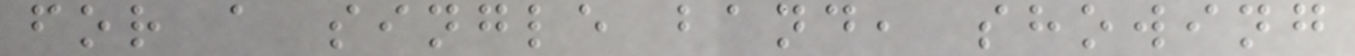for a single band, showing
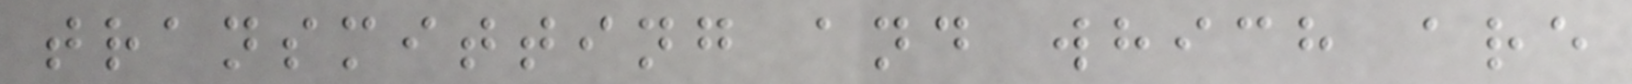transmitting and which are
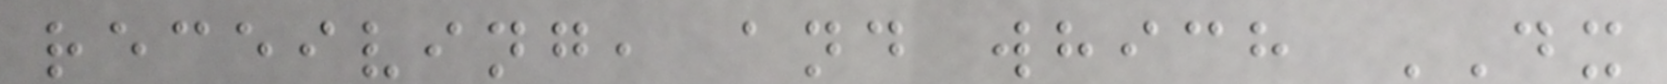receiving, and which DX
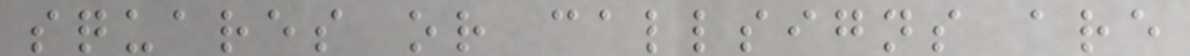squares or callsigns are
